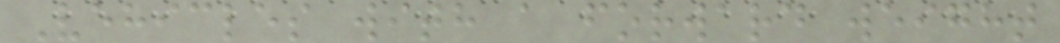Vehicles with a forward weight
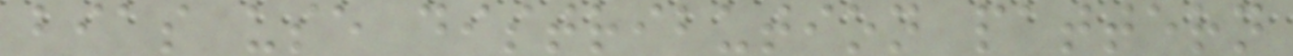bias use distribution pattern
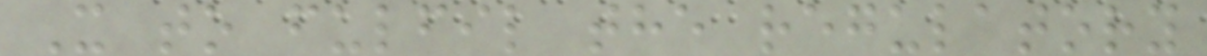X to fulfil the regulatory
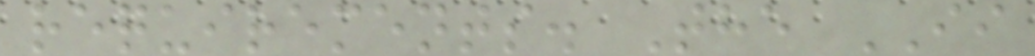requirements. The II
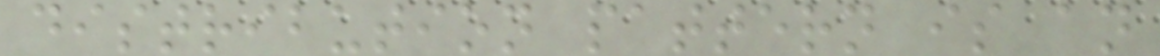distribution pattern is an
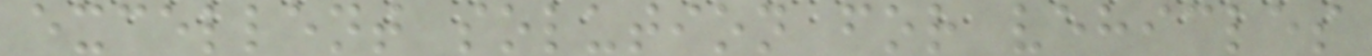excellent solution for vehicles
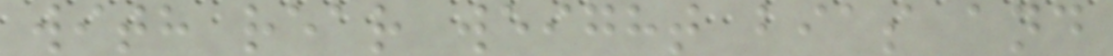with rear weight bias and
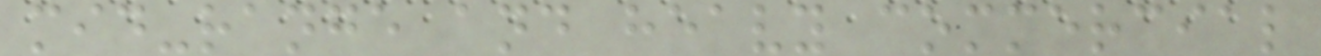mid-range and heavy commercial
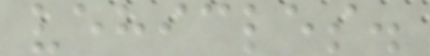vehicles.
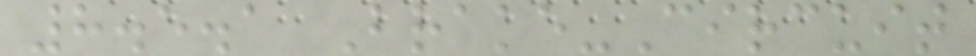8.5.1 Brake-Circuit
